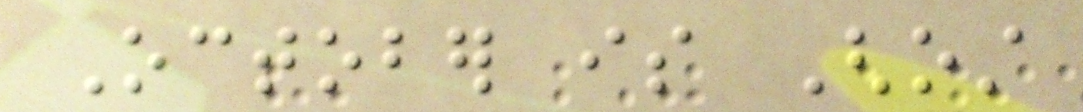October is Ghost
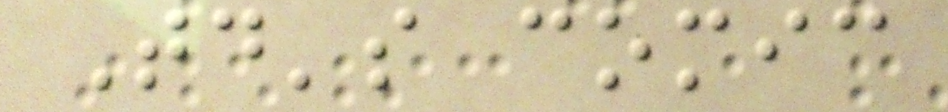Today's comic
